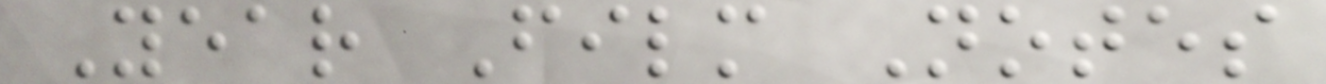Year Film Notes
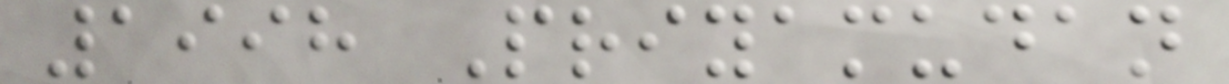1998 Priyamudan
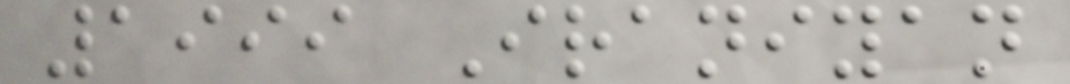1999 Iraniyan
